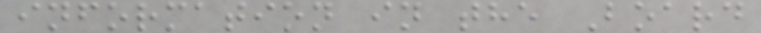information in the Board
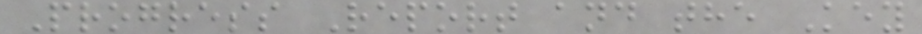Progress Report and the Key
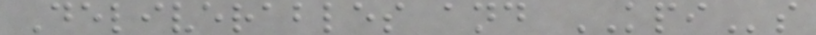Deliverables and KPIs
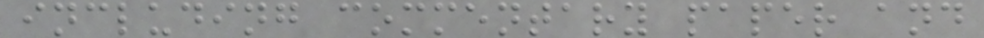including commentary paper and
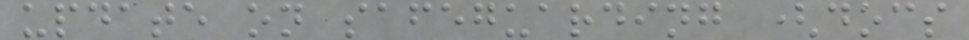update on safeguarding (docs
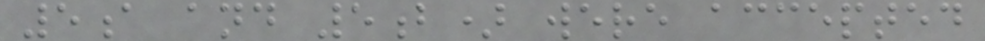5a and 5b) were accepted
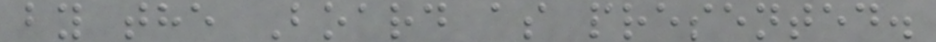by the Board as presented.
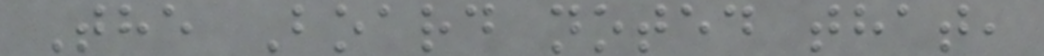The Board noted that,
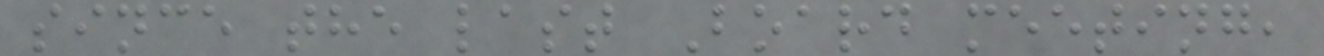since the last Board meeting,
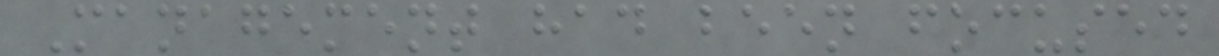Management had been focused
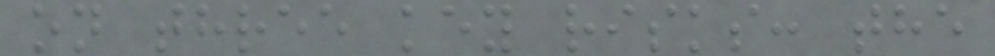on three key risks: the
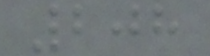208
